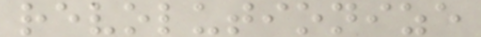revolutionize
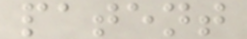patent
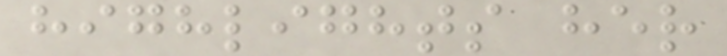highlights her
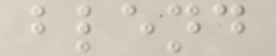blend
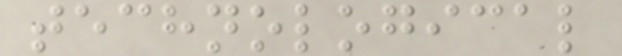technological
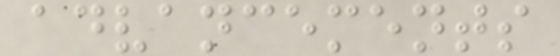advancements
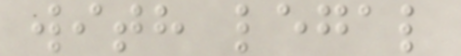with legal
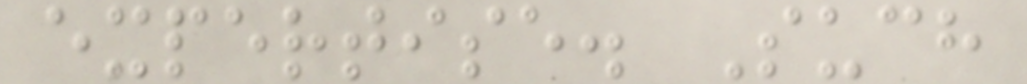expertise. Such
